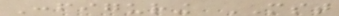Configuring MST
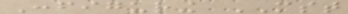Configuring MST
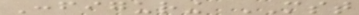Configuring MST
